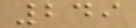249
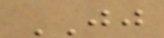JJ
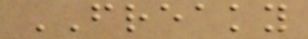FREAKY
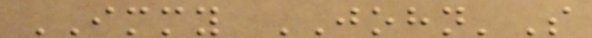IMMY JOHN'S
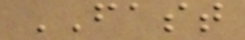FAST
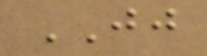JJ
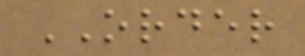ORDER
